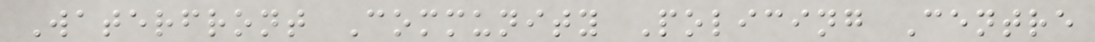Waterfront Community Policing Centre
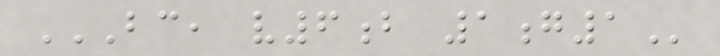BC, V6B 1G1
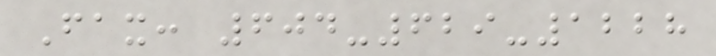Fax: 604-629-1228
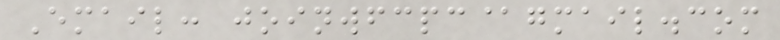Email: joinwfcpc@gmail.com
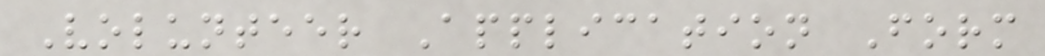Volunteer Application Form
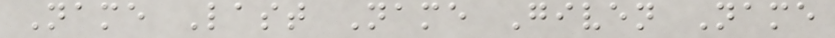Name Last Name Given Name
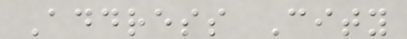Address City
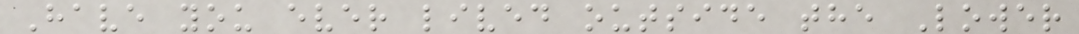Have you ever lived outside the Lower
